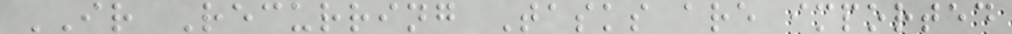IR Recurring Tasks are imported
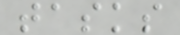tasks
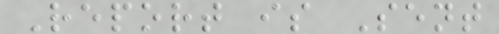Report is Sent
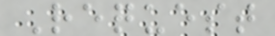Request
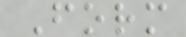Form
